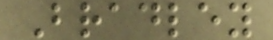Bradley
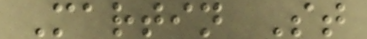Martin St
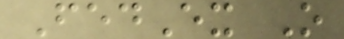FedEx O
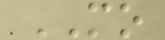MO
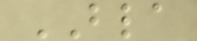BLA
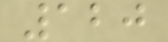120
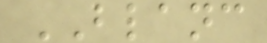BLANC
